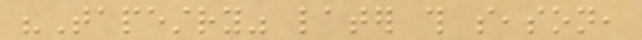"Tapestry" later this season,
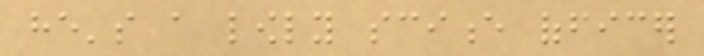he's a lowly science officer
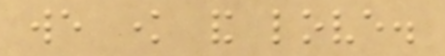we know and love.
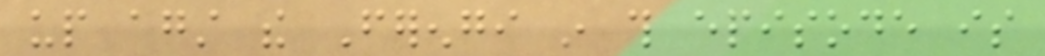up against the Ferengi in this episode is
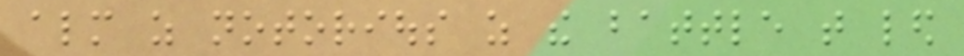almost as notorious as the battle that led
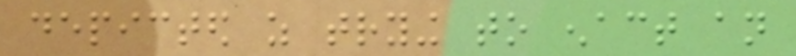depicted as trying to enact an
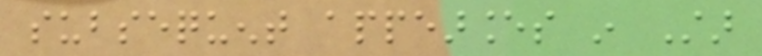subsequent appearances in Star
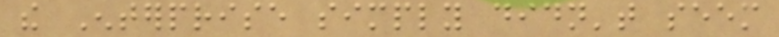the Enterprise simply didn't seem
